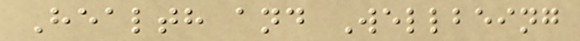Health and Wellbeing
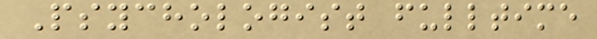Psychologist fulltime
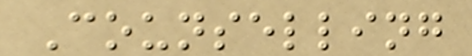Counselling
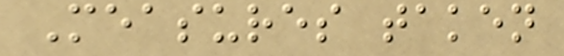Measures taken
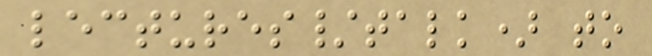lectures/talk) to
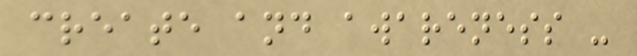create and awareness -
